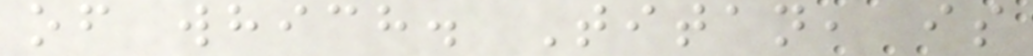of which. Titan, is
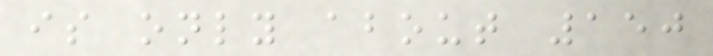is only about 150
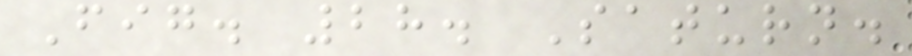Fig. 28. Saturn.
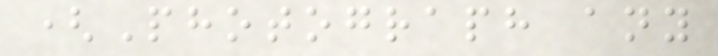(Photograph any
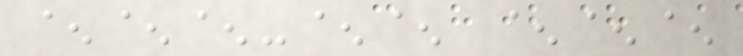^^^-^^ ^^^
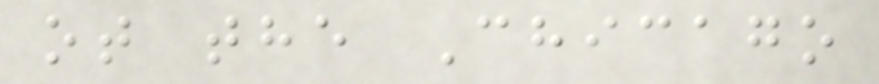ot the Chicago
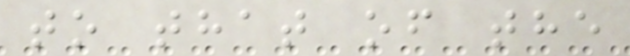to that of the
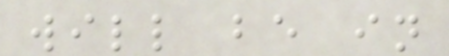will be in
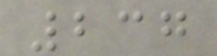237
